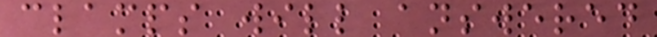clamps will answered
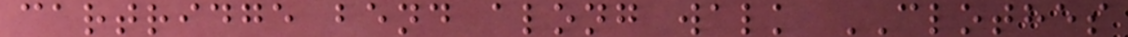cartridge bend along walk CLOTHES
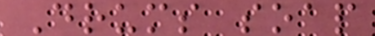Drums soap
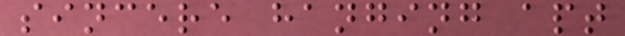sincere hanging apt
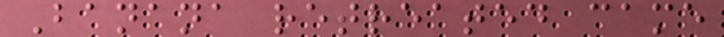Banana retreated came
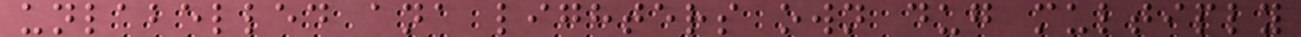unlabelled ana lighters own dug multiply
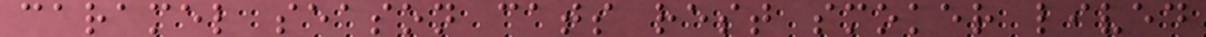caramel season cats rest smoker lived
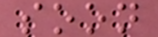soon
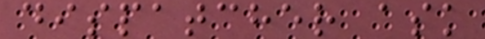dispatcher ask
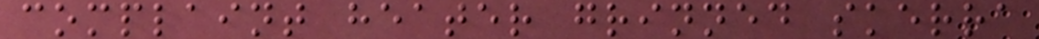complaint heater grinned skerra
